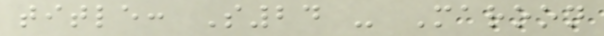title: S24 - Maroon
